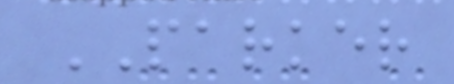PARKER
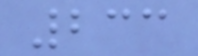233
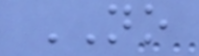NO
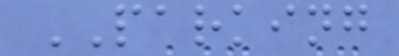PARKING
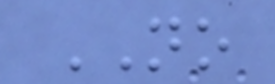NO
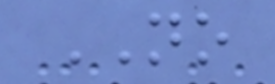NO
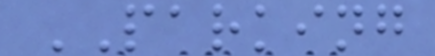PARKING
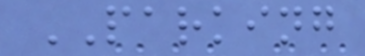PARKING
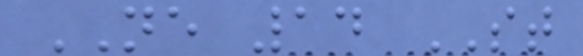NE 14 ST
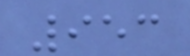953
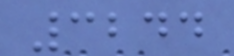3244
